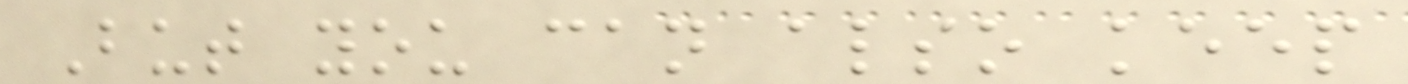But you can also keep
